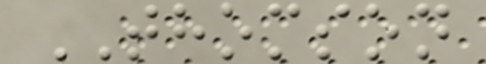THOMSON
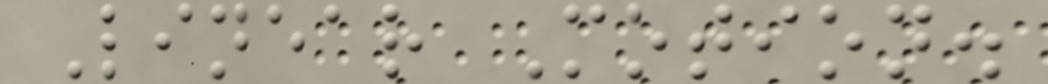Linear Motion.
